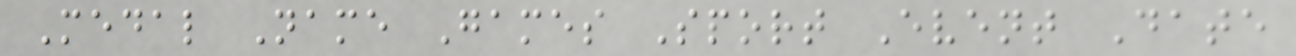Medal Name Games Sport Event Date
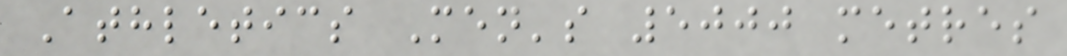Athletics Men's 5000 metres
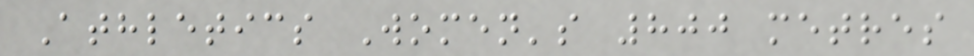Athletics Women's 800 metres
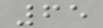65
